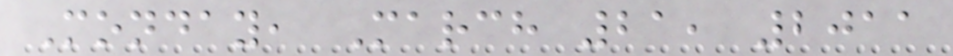Monday, March 21, 2011
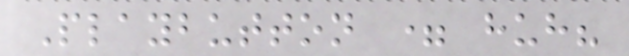Playbutton = huh?
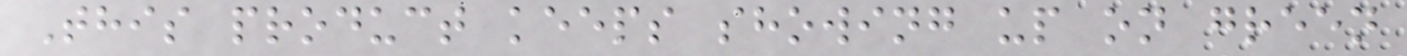This product keeps showing up on green
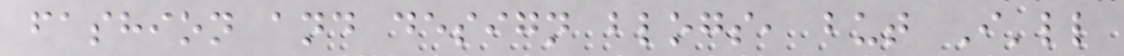fashion and design blogs, but I'll
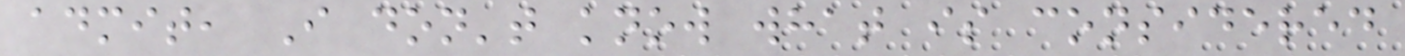admit, I don't know what is considered
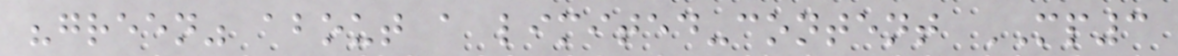"green" about a limited-content MP3
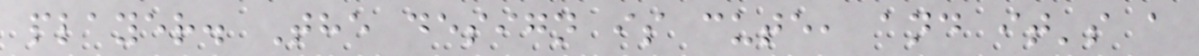player. The design is cute, and it's a
